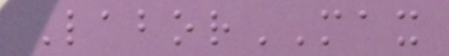LaborMAX
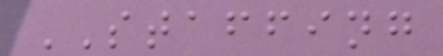STAFFING
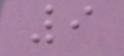9
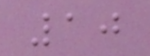10
